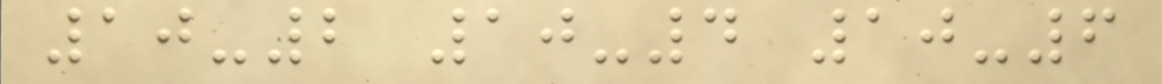10-2 10-4 10-6
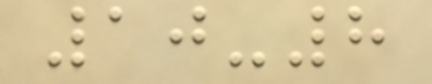10-8
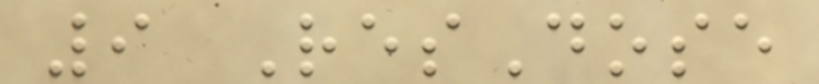9 ResDose
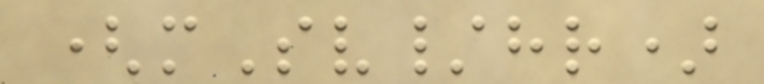(mSv/hr)
